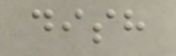dish
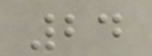24
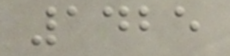1425
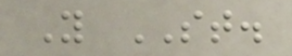Y ST.
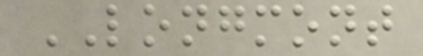LONGMONT
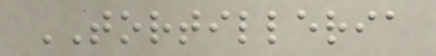TORTILLERIA
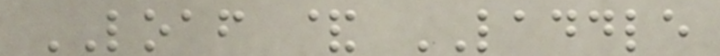LOAF & LADDLE
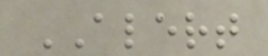ALERT
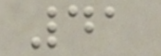41
